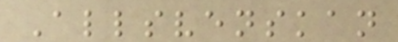Allsvenskan
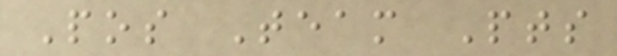Pos Team Pts
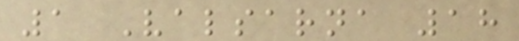1 Valsarna 18
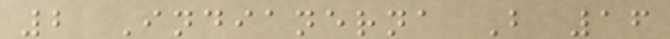2 Indianerna B 16
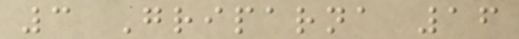3 Griparna 16
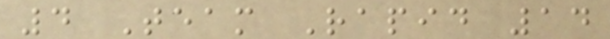4 Team Rapid 14
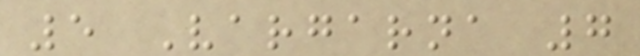5 Vargarna 7
